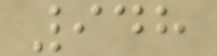948
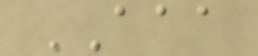AAA
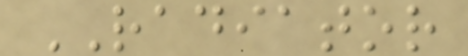RADIATOR
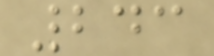243
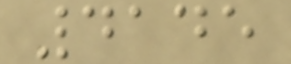4145
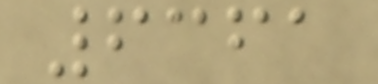6361
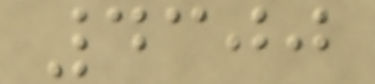4300
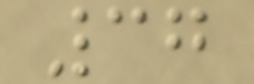37
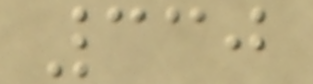330
